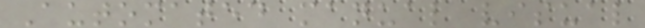Automated manual visual
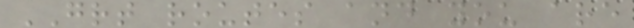GRT routes and you are
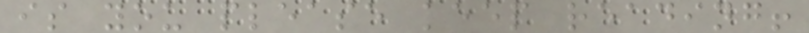is you please keep reading!
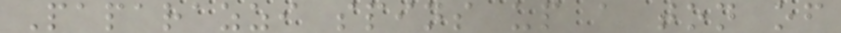Paparazzi spins up a ton of
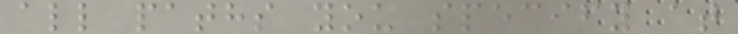all paths you specify at
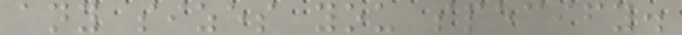any sizes you specify.
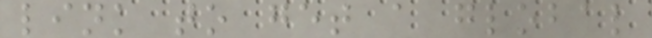link to get a global
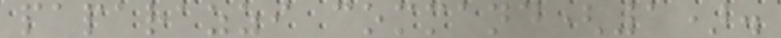paparazzi command(1).
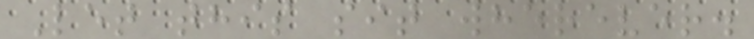Let this sit wherever.
